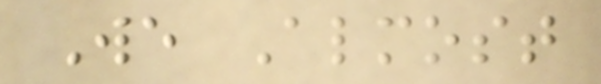We Almost
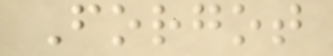Forgot
